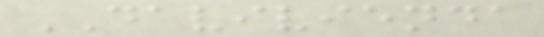DAVIVIENDA
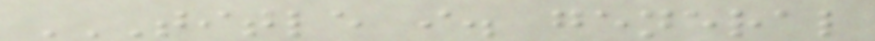TITLE I. GENERAL
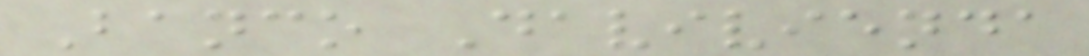Banco Davivienda
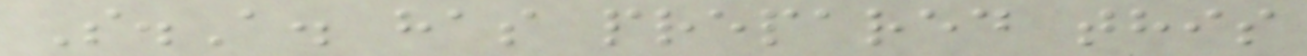S.A. has prepared this
